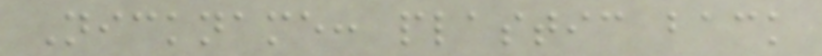Nickname: plastic back
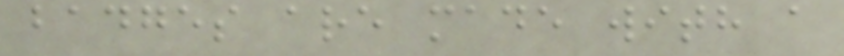badges are made with a
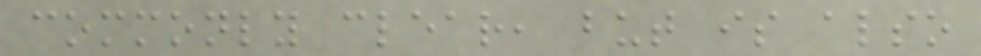commonly clear, but is also
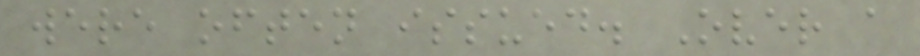were often issued. Over a
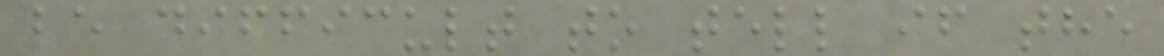be difficult to tell if the
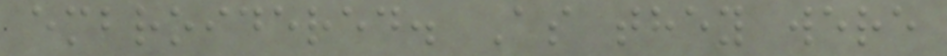embroidered. As they were
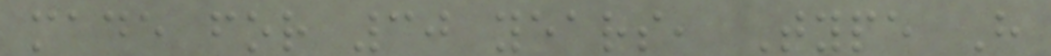made for 30 years, Type H
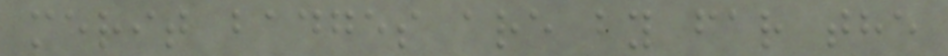merit badges are by far the
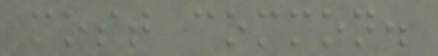most common.
